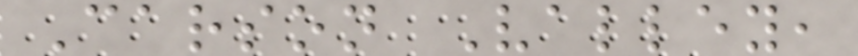Carson Valley,
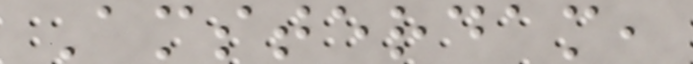Amsterdam,
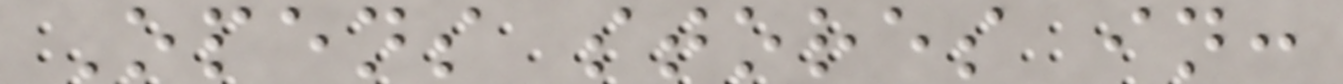Opens stores in:
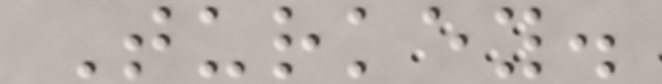Turkey.
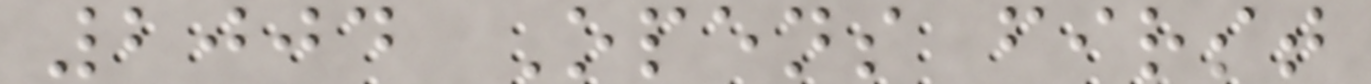2004 Opens first
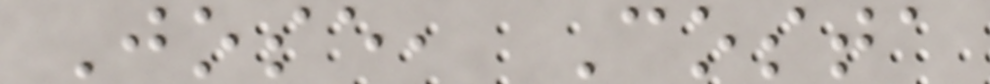Jose, Costa
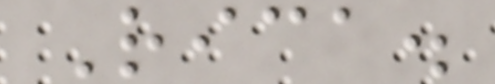Rica.
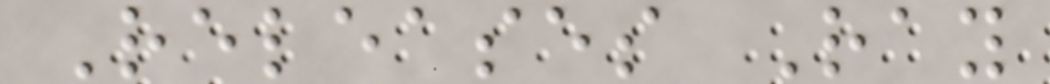Releases Ray
